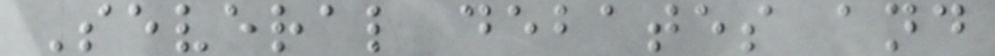Several debates and
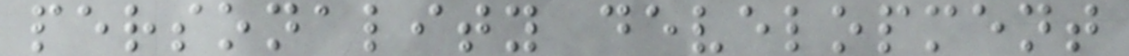personality development
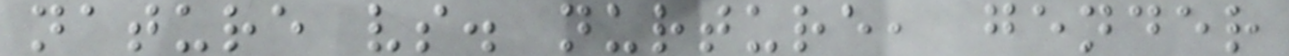nature vs. nurture, gender
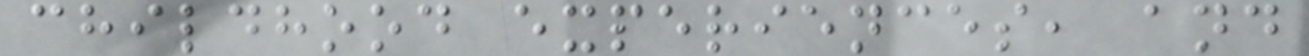childhood experiences, and
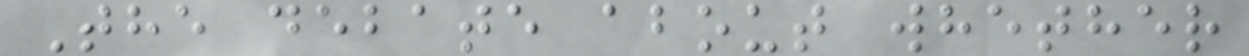The debate about whether
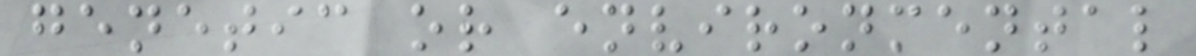genetic or environmental
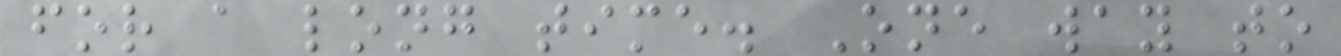for a long time. One way to
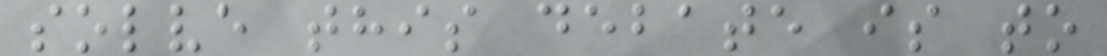solve this debate is to
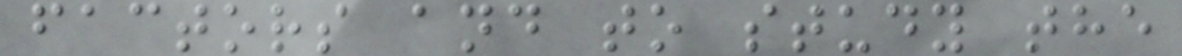factors and to study the
